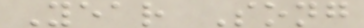Year Song
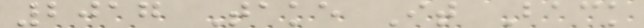2017 Take It Back
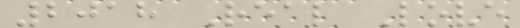2018 Real Love
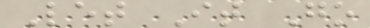Let It Go
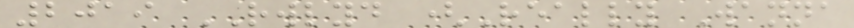2019 RWLYD (Really Wanna
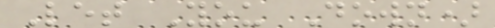Let You Down)
